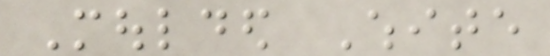Moulded White
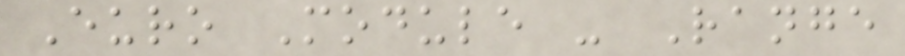Euro Module - Range
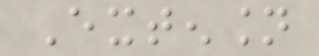Extension
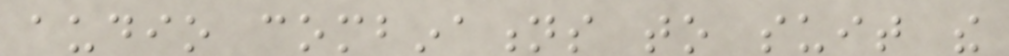audio combinations to suit the
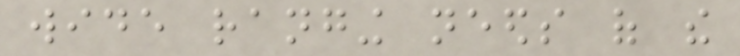wide ranging needs of the
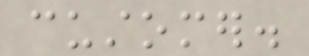customer.
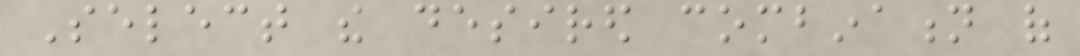Select the desired combination of
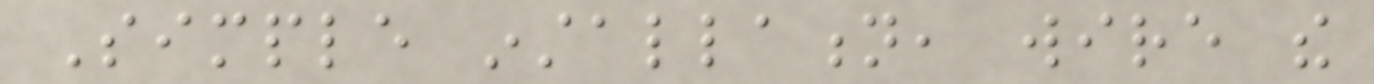Simple installation, wire the
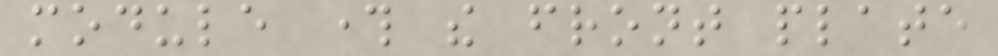module through the front plate
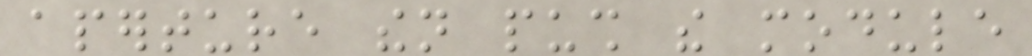aperture then push the module
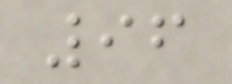96
